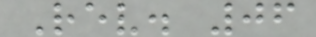Rev. 06
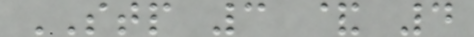STP 3 & 4
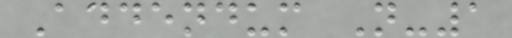Addendum N-1
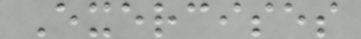Exercises
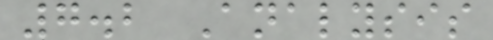7.2 Analysis
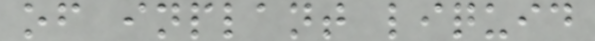of inplant liquid
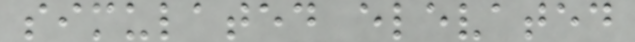simulated elevated
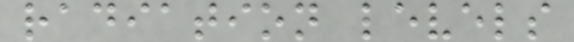radiation levels
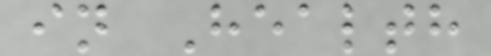in Health
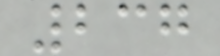237
